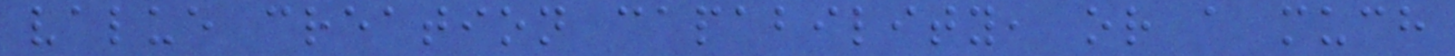value creation capability, or a much
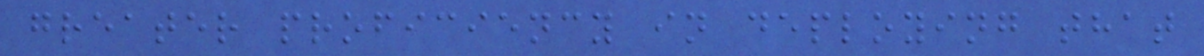greater proficiency in deploying that
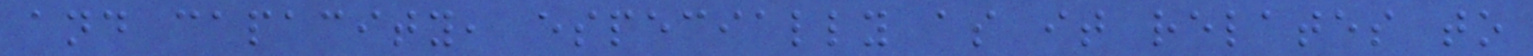and capacity, especially as it relates to
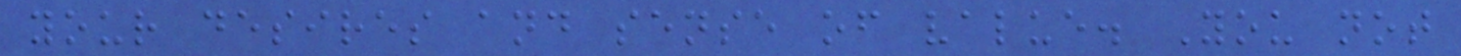your desires and sense of value. You not
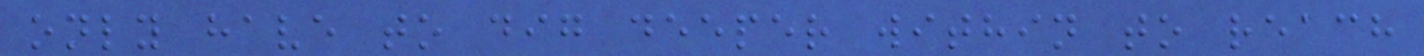only have to dig deeper within to reach
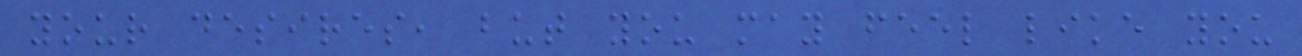your desires, but you may feel like you
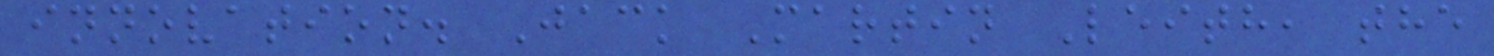innovation. Jack Martin Leith, the
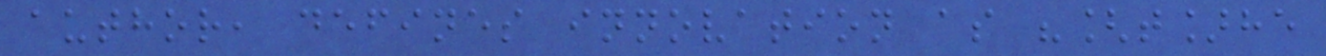author, defines innovation as "[t]he
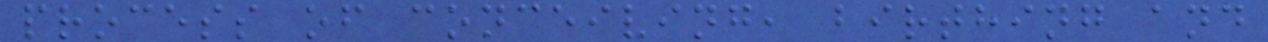process of conceiving, birthing and
